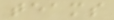teams
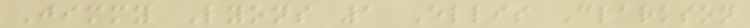Jimmy Lyons 1 Ellis Clarkson
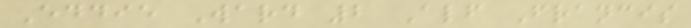Eddie Ward 2 Alf Francis
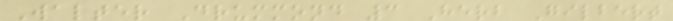Walter Drummond 3 Herb Gilbert
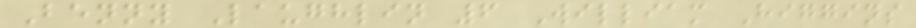Benny Laughlin 6 William Higgins
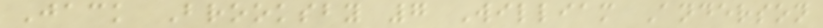Jack Brooksby 7 William Anderson
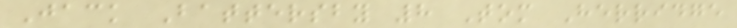Jack Battersby 8 Tom Herridge
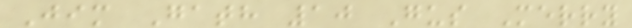Jim Gath 10 Gus Merry
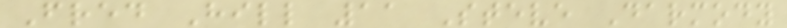Fred Hill 11 Steve Darmody
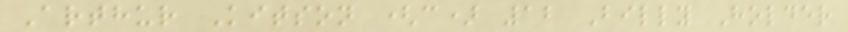Arthur Kitson (c) 12 Billy Holder
